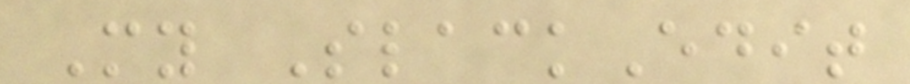My SlackEdit
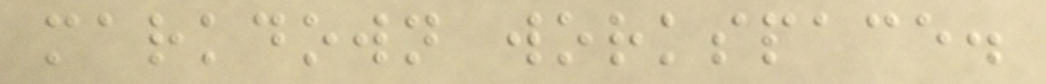markdown workspace.
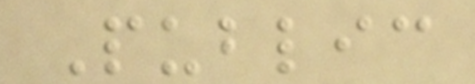Public
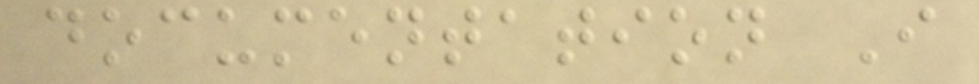documentation I
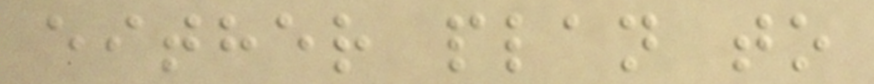either plan to
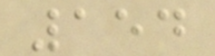154
